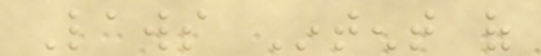Laws Intent of
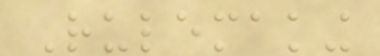Rulemaking
